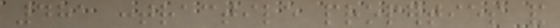481 contractile properties and
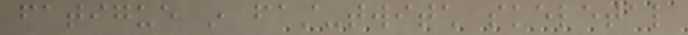fatigue in fast-twitch skeletal
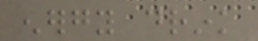energy drink
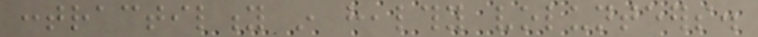contractility in healthy volunteers.
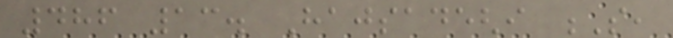486 13. Hajsadeghi S,
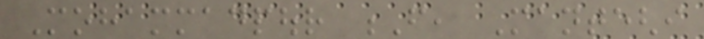Mohammadpour F, Manteghi
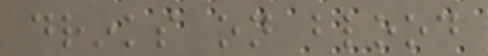drinks on blood
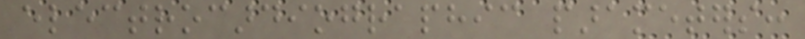electrocardiographic parameters:
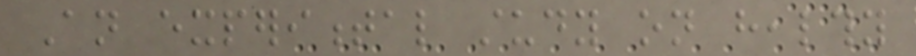An experimental study on healthy
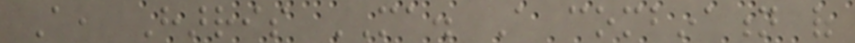A, Harris MA. A combination of
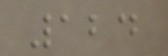124
